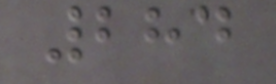284
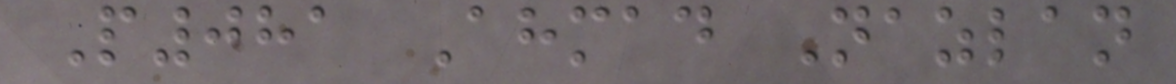P081 Ahmad Nazlan
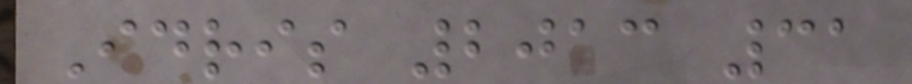Idris 2013 31
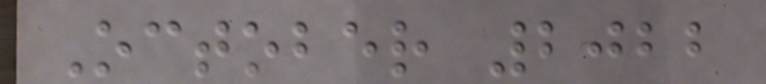October 2022
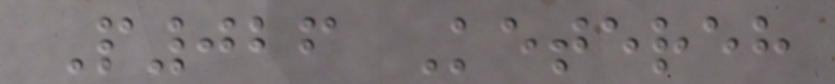P026 Ketereh
